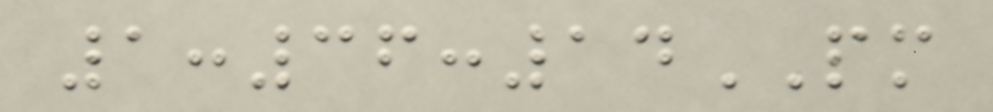1:36:14PM
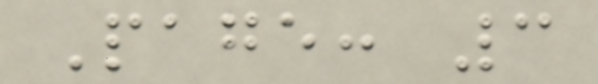Page: 3
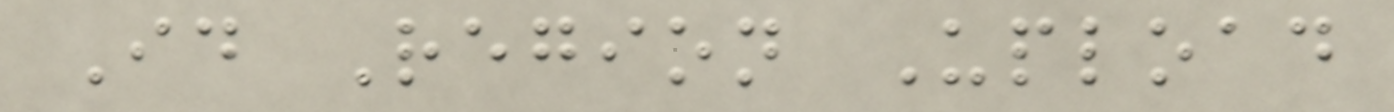Id Region Upload
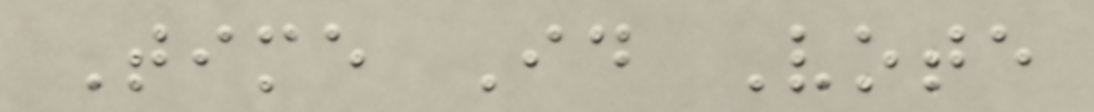Time Id Vote
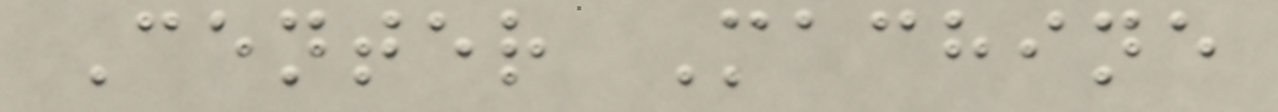Center Machine
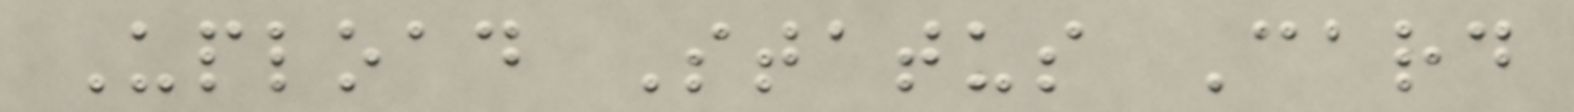Upload Status Card
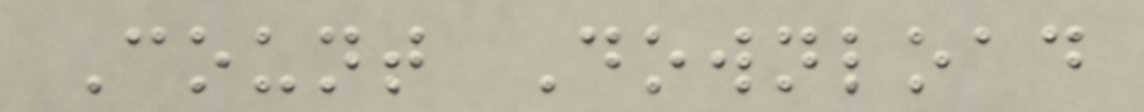Count Download
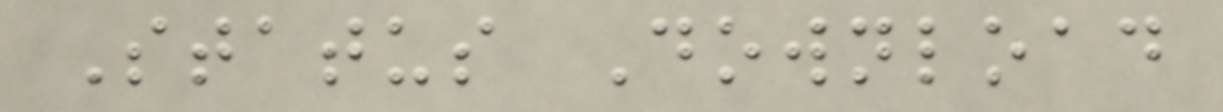Status Download
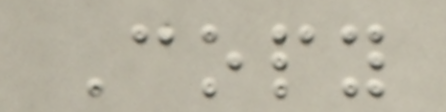Copy
